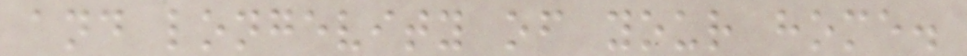and longevity of your home.
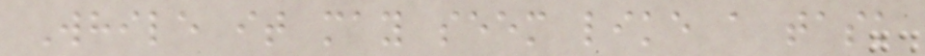While it may seem like a task
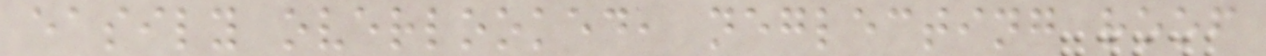easily overlooked, neglecting roof
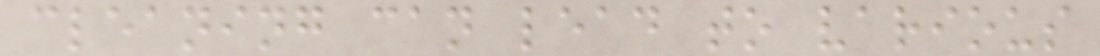cleaning can lead to various
